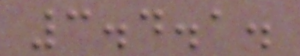3.4.1.
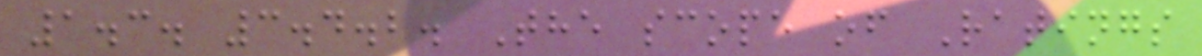1.3. 3.4.2. The scope of Ratings
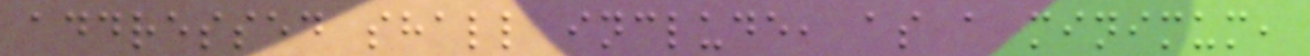addressed shall include, as a minimum,
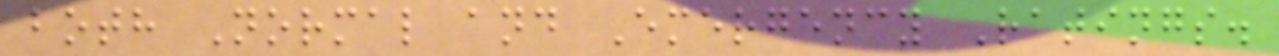both Normal and Emergency Ratings.
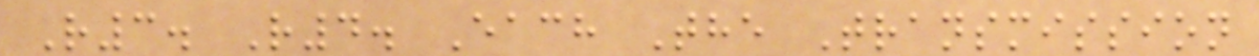R3. R4. Each The Transmission
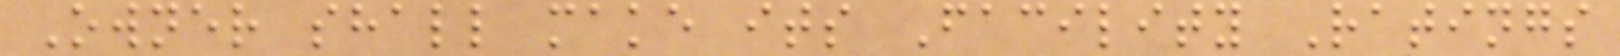Owner shall make its Facility Ratings
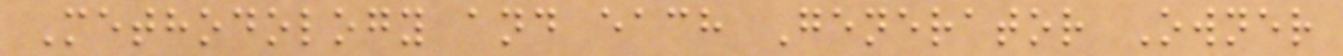Methodology and each Generator Owner
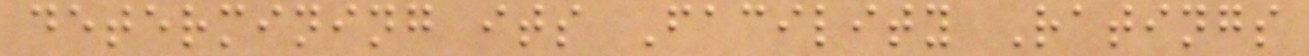determining its Facility Ratings
